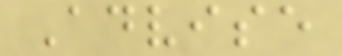Advise
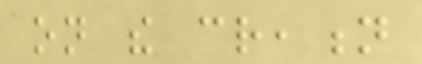on the creation
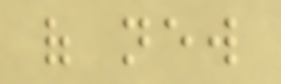of new
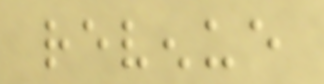revenue
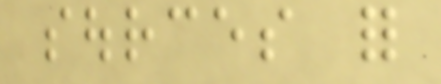sources for
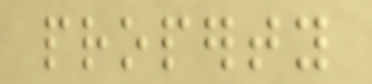property
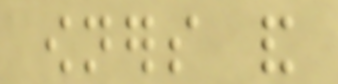owners and
